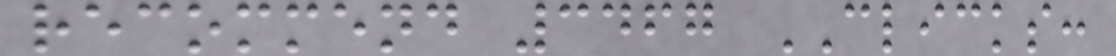recommend 3467 CLICKS:
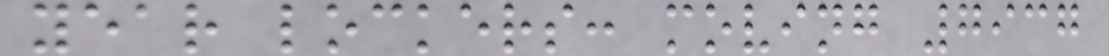year lockers: moving 7937
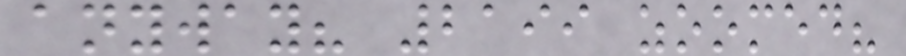anyway? 2199 zoomed?
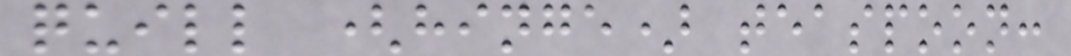quill (hinge) teaspoon:
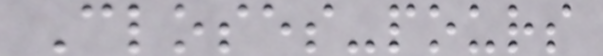Closes-pours
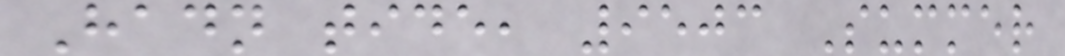Hadn tide, 9503 Summer
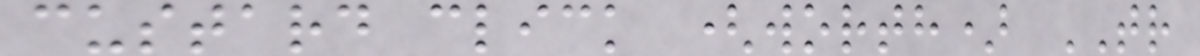custard click (worth) TR
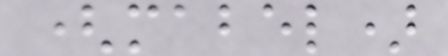(mabel)
